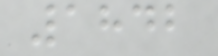1842
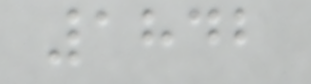1842
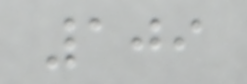109
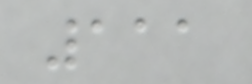111
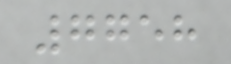7758
